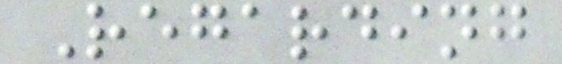Regarding
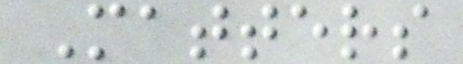Matters
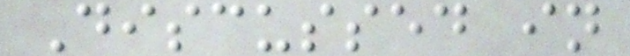Discussed in
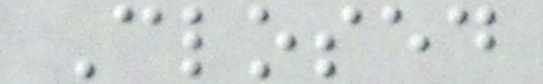Closed
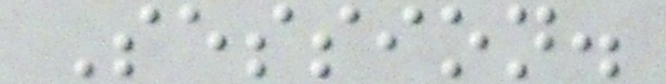Session.
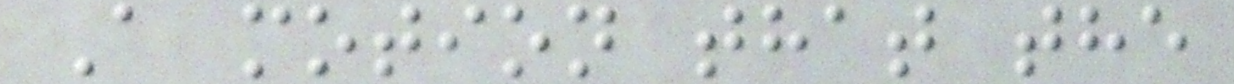A motion that the
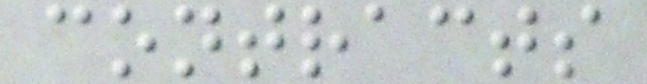contracts
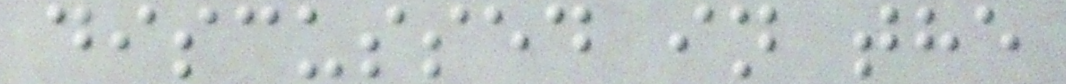discussed in the
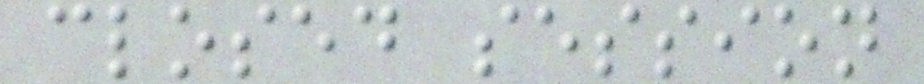closed session
